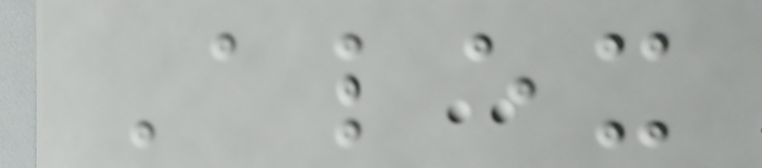Alex
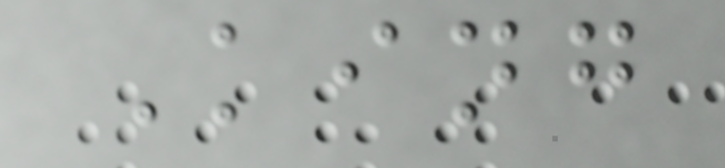King
